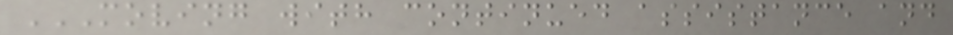MOVING WITH CONTINUED ASSISTANCE AND
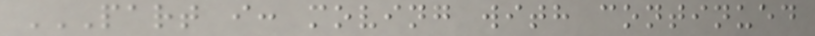PART I: MOVING WITH CONTINUED
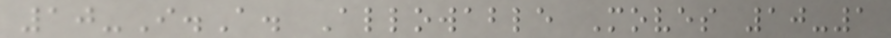10-I.A. Allowable Moves 10-1
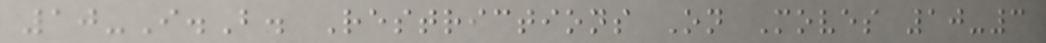10-I.B. Restrictions On Moves 10-3
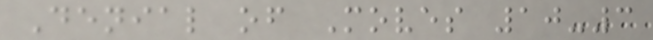Denial of Moves 10-3
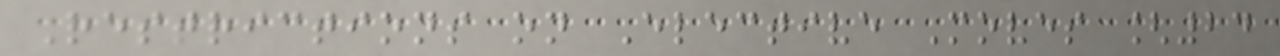Restrictions on Elective Moves [24
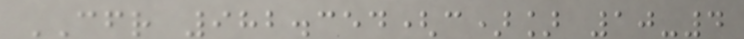CFR 982.354(c)] 10-4
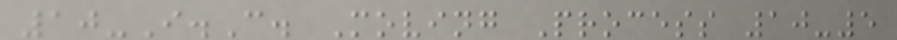10-I.C. Moving Process 10-5
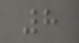8
